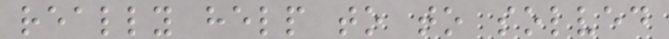really help to to solved
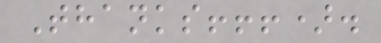Thanks!!!).
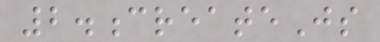2.createJs
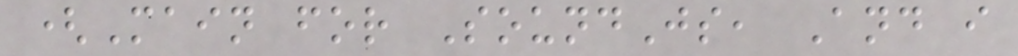(Main for SoundJs, And i
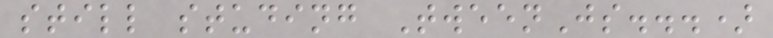still studing TweenJs...)
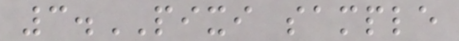3.PIXI sample
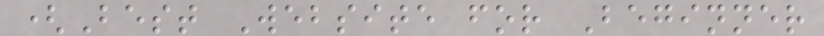(Best Website for Beginner
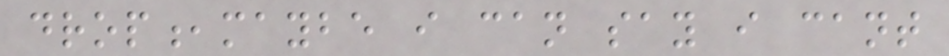drop,maybe i can say i cant
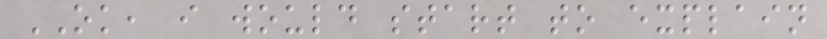OK, i would start to explain
